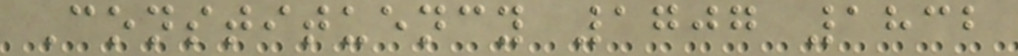Constituency 1707 1832
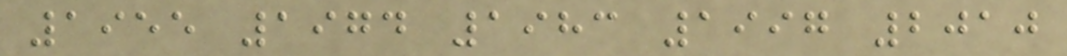1955 1974 1983 1997 2010
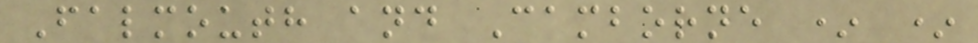Falmouth and Camborne * *
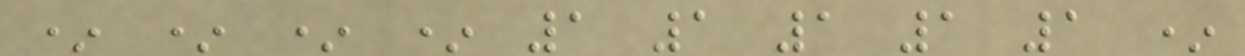* * * * 1 1 1 1 1 *
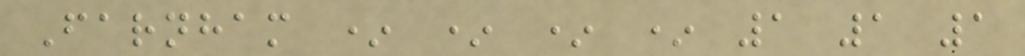Farnham * * * * 1 1 1
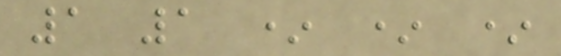1 1 * * *
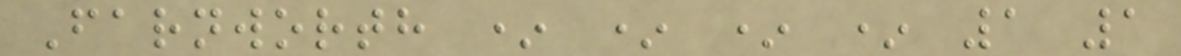Farnworth * * * * 1 1
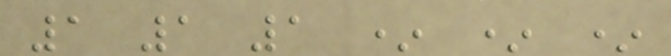1 1 1 * * *
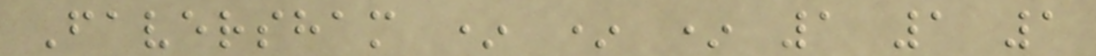Faversham * * * 1 1 1
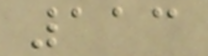113
